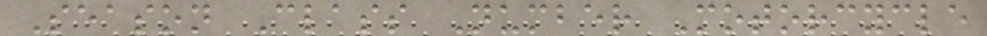Season Class Number Motorcycle
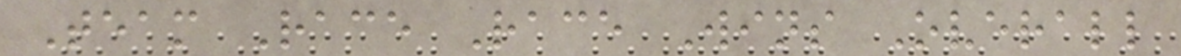Team Race Race Wins Overall
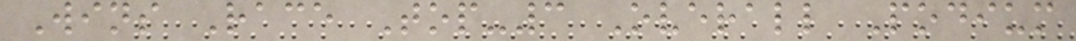Wins Race Top-3 Overall Podium
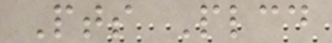Pts Plcd
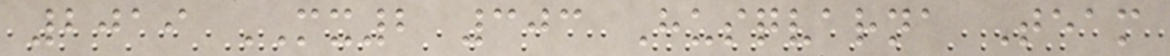2019 MX2 303 Husqvarna Team
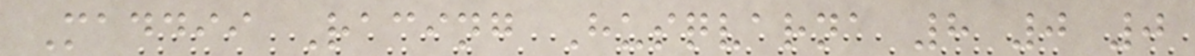Maddii Racing Husqvarna 8 0 0
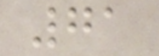71
